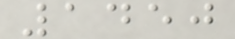1450
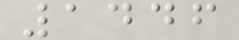1446
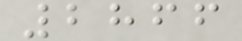2866
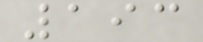193
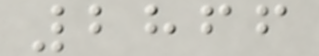2866
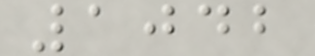1042
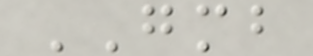GMB
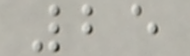25
